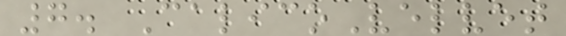7. CalicoVelvet
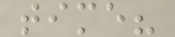time?
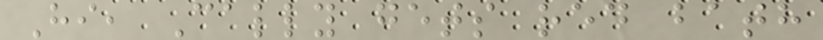Hi, Cally gets red bath
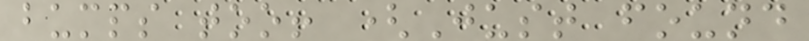bumps too! (Just found
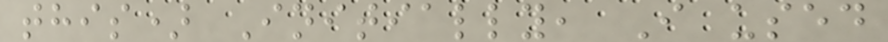this) Initially, I used
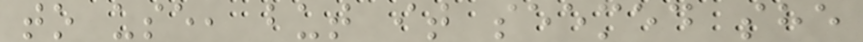to use, but it seemed she
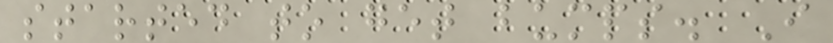started to get bumps. I
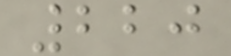220
